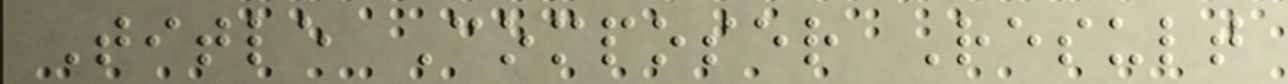Title Composer Result
